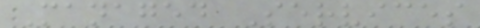Managed Services
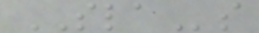SLAs
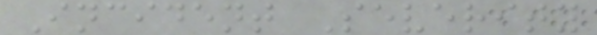Incident Severity
